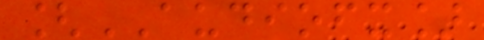[AUDIOFX]
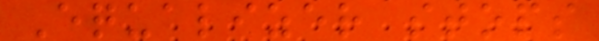Equalizer stops
